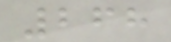268
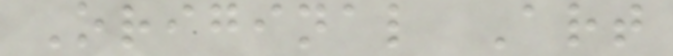Original Art
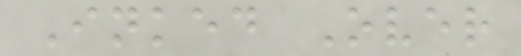Inked Over
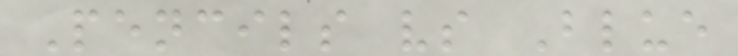Pencils vs Blue
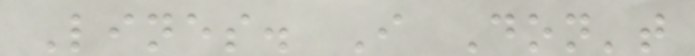Lines. I Don't
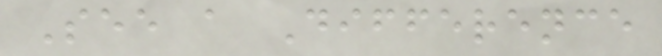See a Difference
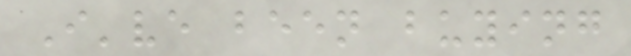I've been buying
